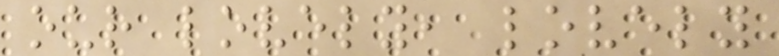our lovely, lovely
